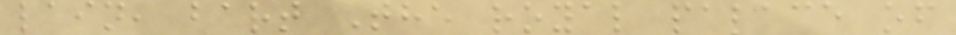lain, bart The royal palace of
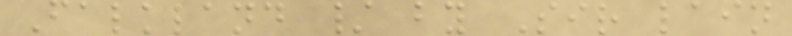Falkland / by Sir lain
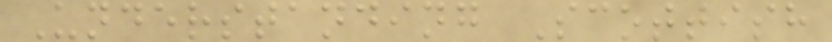Understanding Scottish
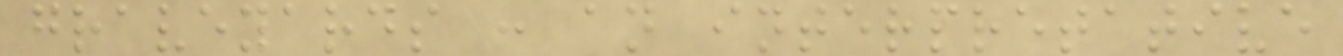graveyards : an interpretative
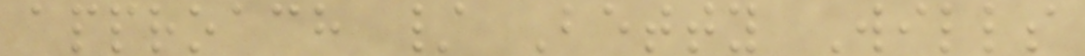approach / Betty Wills
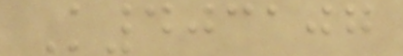K403107
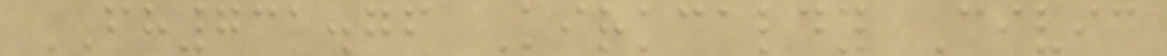FH731.76 Kirkcaldy Civic
